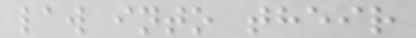law into their
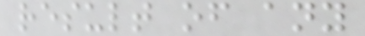result of any
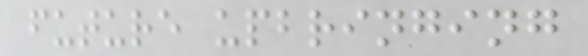future upbringing
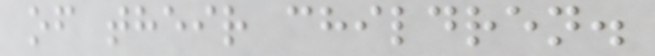of their children.
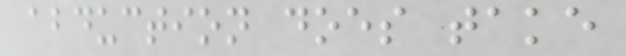abduction does take
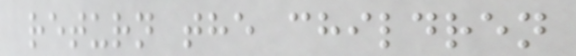return the children
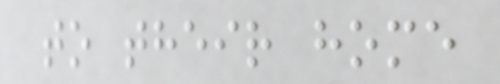to their home
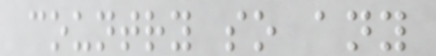country so any
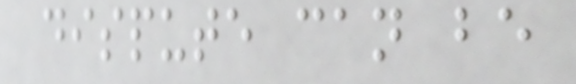dispute can be
